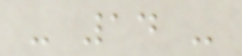- 14 -
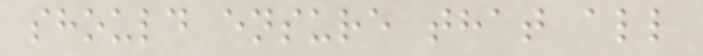should ensure that all
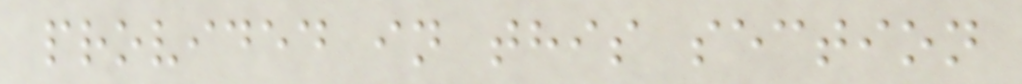provided in this section
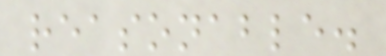reasonable.
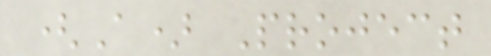(A) Project
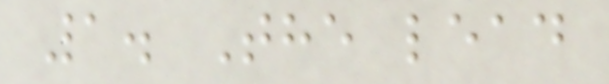1. The lead
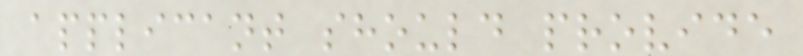applicant should provide
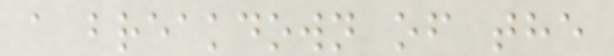a breakdown of the
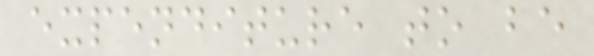expenditure to be
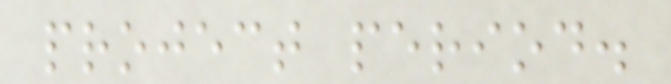project period.
